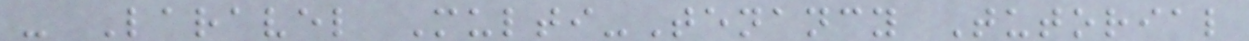- Laravel Multi-Tenancy Tutorial
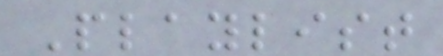Playlist
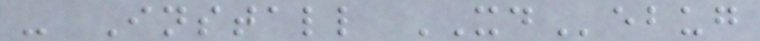- Install XDebug
